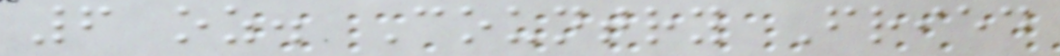6 oz. Country Fried
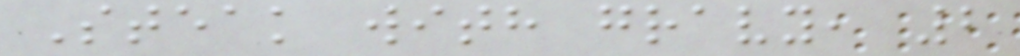Steak with gravy, 2
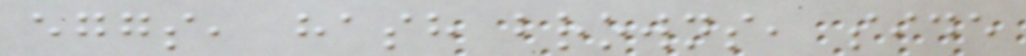eggs, hash browns, side
